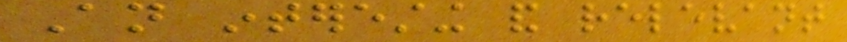An interesting and relevant
